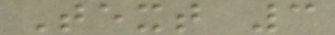Text 3
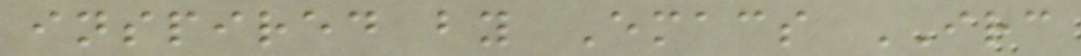inspired by Emacs IRC
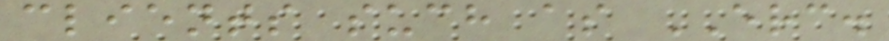clients such as ERC.
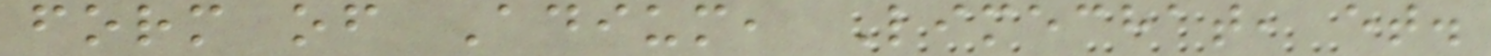form of Adium, Limechat, et.
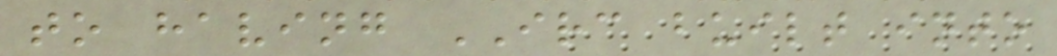to having IRC built into
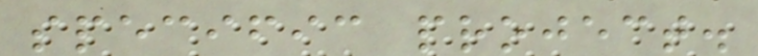specific project.
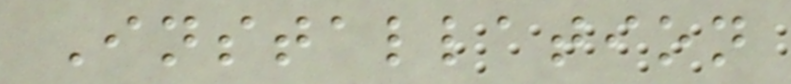Installation
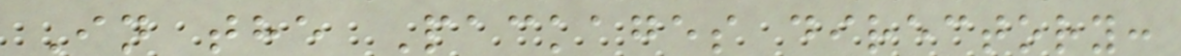In the Packages directory:
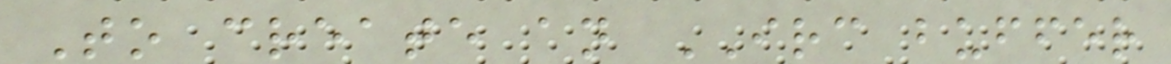To create an IRC buffer
